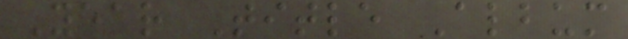Year Title Album
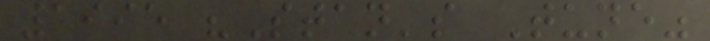1995 "Stan's Tune"
